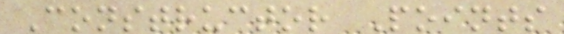Constructor Points
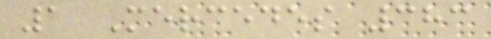1 Mercedes 383
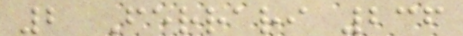2 Ferrari 236
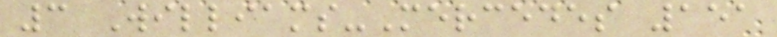3 Williams-Mercedes 151
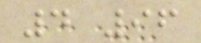4 96
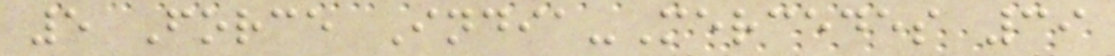5 Force India-Mercedes 39
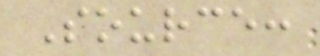Source:
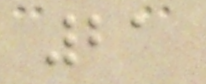21
